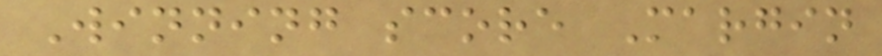Winning score Margin
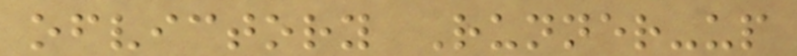ofvictory Runner-up
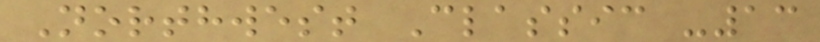Northwest Classic -13
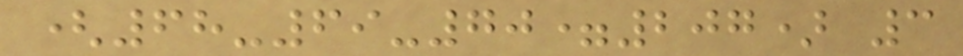(68-69-70=207) 3
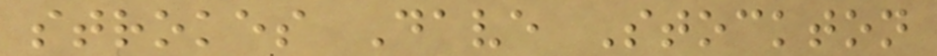strokes Dave Stockton
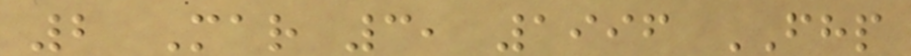2 Mar 3, 1996 FHP
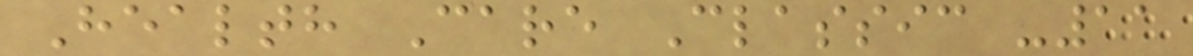Health Care Classic -11
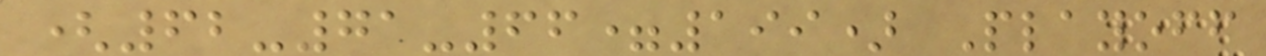(62-71-66=199) Playoff
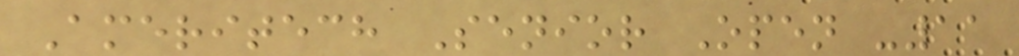Ameritech Senior Open -11
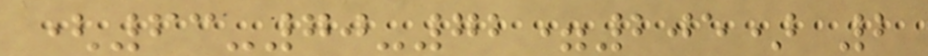(63-70-72=205) 2
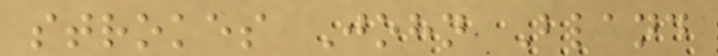strokes John Bland
